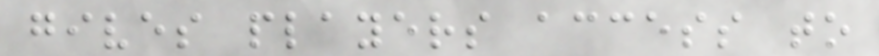gives players access to
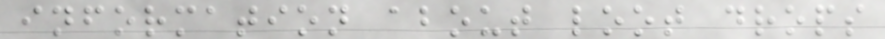information about loot drops
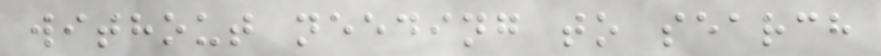without needing to search
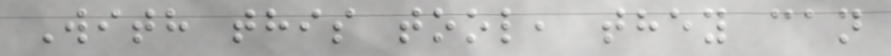With this tool, they can
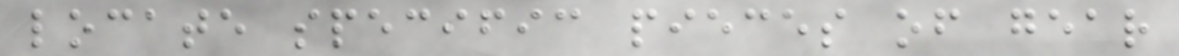locate specific pieces of gear
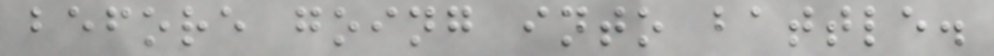before going into battle.
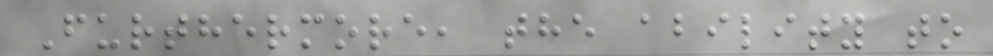Furthermore, the ability to
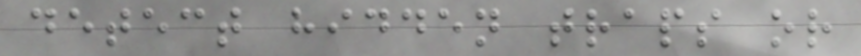detect hidden traps or
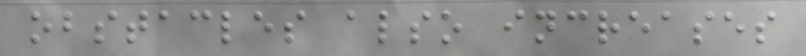obstacles also increases
